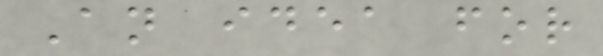An idea for
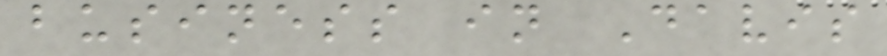business in Davis
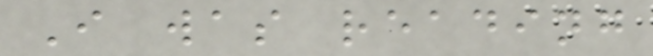I was reading
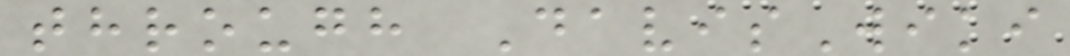through DavisWiki
